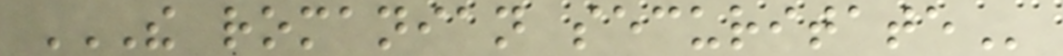THE ROMANIAN SECURITATE
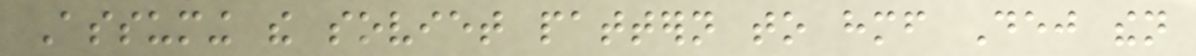Assuming the soviet pattern to himself Dej then
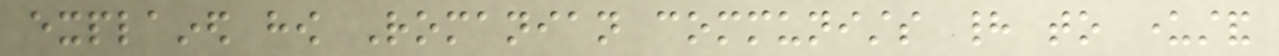explained how Romanian communists had to understand
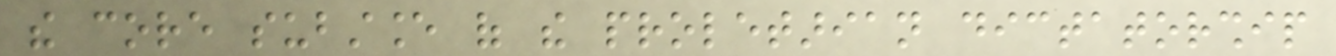the core substance of the proletarian dictatorship
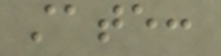state:
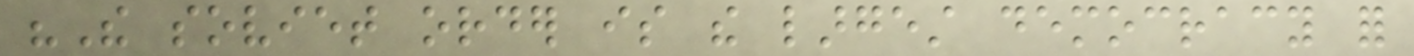"The soviet order is the largest democracy for
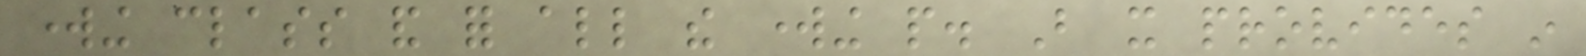working class and for all the working people. But it provides in
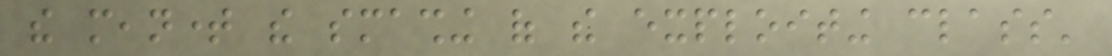the meantime the smashing of the exploiting class'
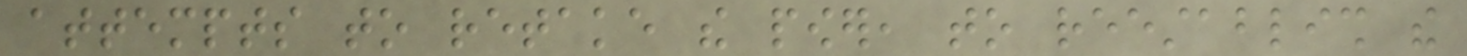attempts to retake the power, to reestablish the
